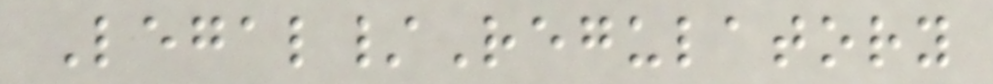Legal/Regulatory
